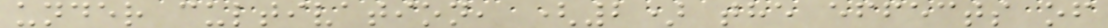under cultivation, (2) the effects of
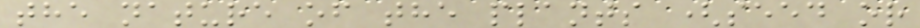the nature of the plants (seed or
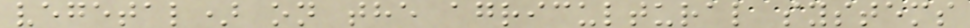vegetal) on the agricultural systems
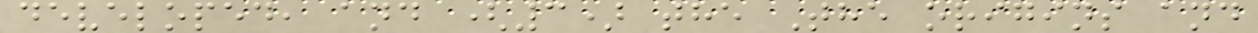developed, and (3) the The origins and
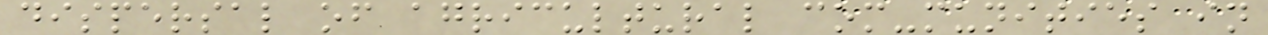dispersal of agricultural com-munities in
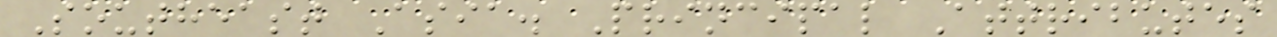Southeast Asia. Principal Attributes
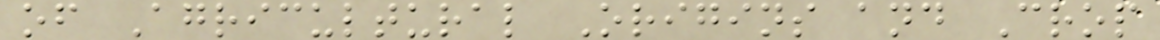of Agricultural Origins and Crop
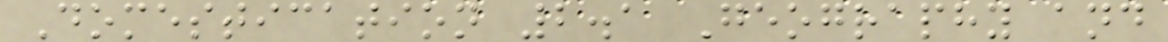Domestication 2.1 Geography and
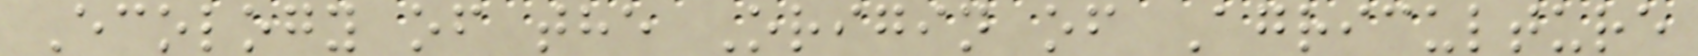Ecology of the Origin of Agriculture
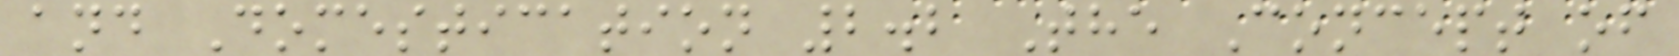and Domestication 2.2 The Concept of
